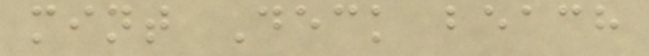mint Deck beach
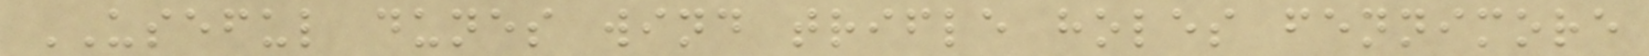USEFUL dunes wind trifle holes fennimore
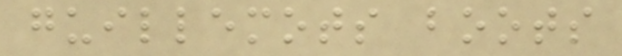guillemots boots
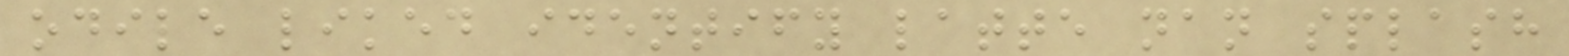odile liked identify latte nan splash
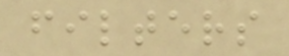filters
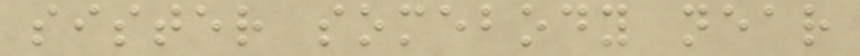sister somebody near
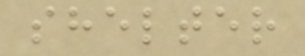shelter
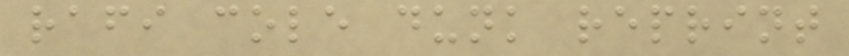rafi cole dunk reprint
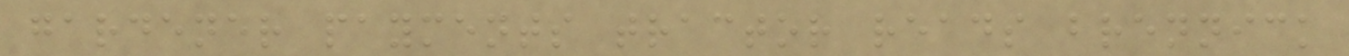gardener payments tractor reads brennick
